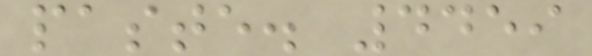paste. 4459
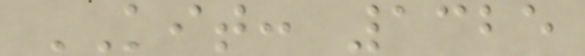KIT: 1325
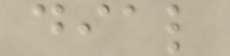dial
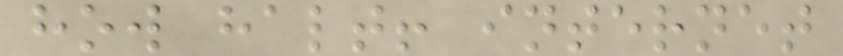how halt! internet
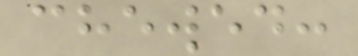chewed:
